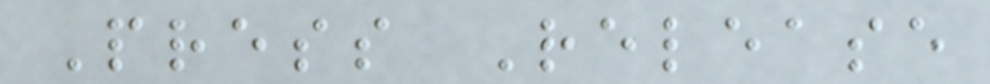Press Release
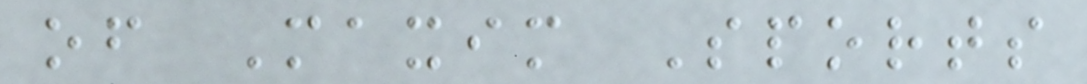of Maxim Sports
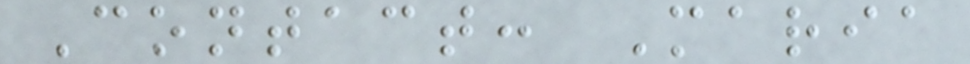Contact: Maria
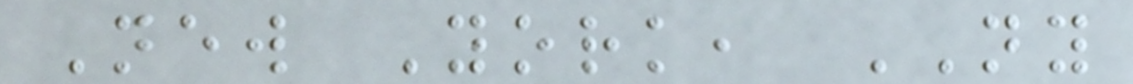New York, NY
